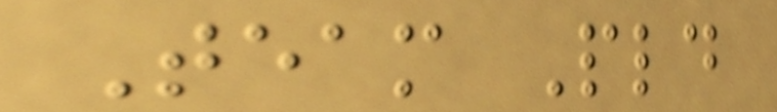Team Pld
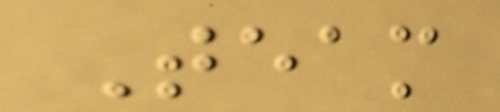Team
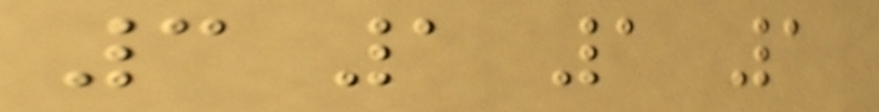3 1 1 1
